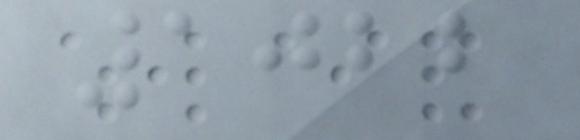1022
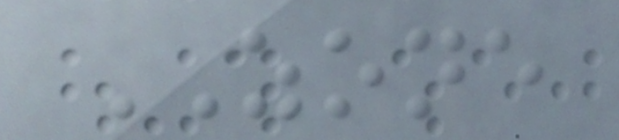ZONE
